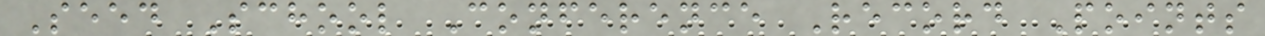Seed School Conference Record Points
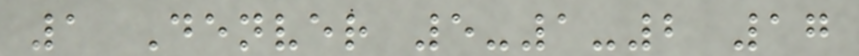1 Denver 5-1-2 17
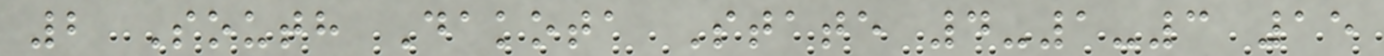2 South Dakota State 4-1-3 15
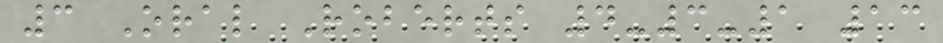3 Oral Roberts 4-3-1 13
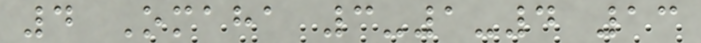4 Omaha 3-1-4 13
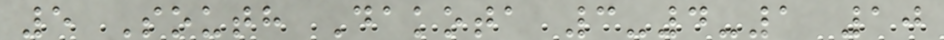5 South Dakota 3-4-1 10
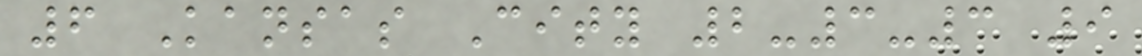6 Kansas City 2-3-3 9
